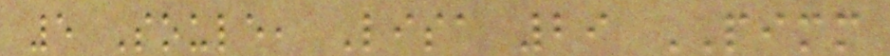5 Soule, Lisa 29 PIMM
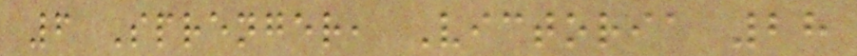6 Sprenger, Victoria 28
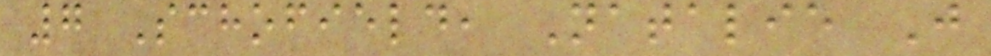7 Schofield, Natalie J
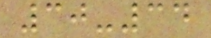30-34
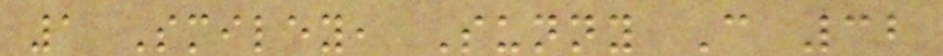1 Smiley, Sunny C 32
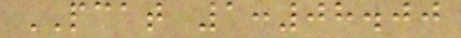PCAT 1:08.00
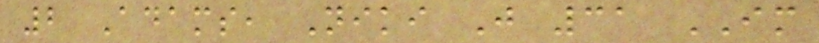2 Adams, Niki J 31 IM
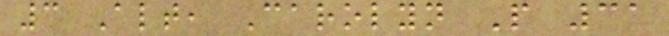3 Alt, Carolyn P 31
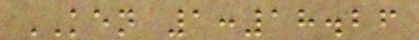KEN 1:18.26
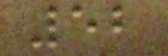52
